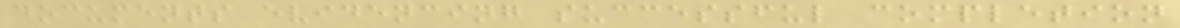documents evidencing successful completion
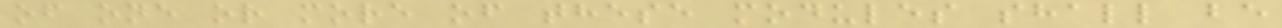of one or more of these modules shall be
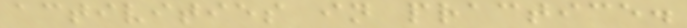activities in practice.
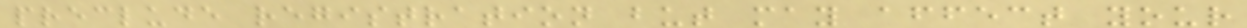preclude registration but may affect your
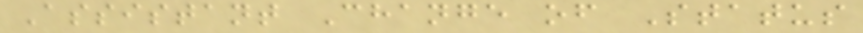Assistant Change of Status
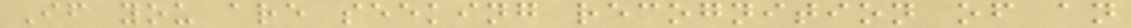If you are seeking recognition of an
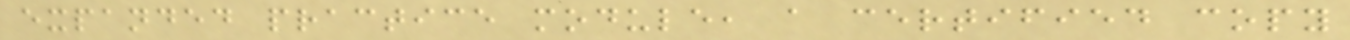expanded practice module, a certified copy
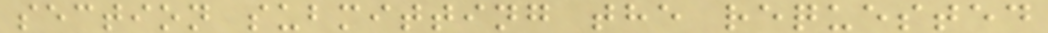section submitting the requested
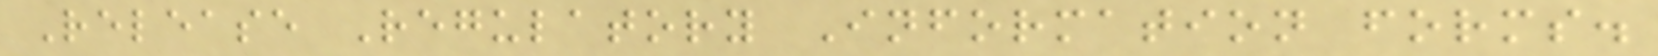Release Regulatory Information forms.
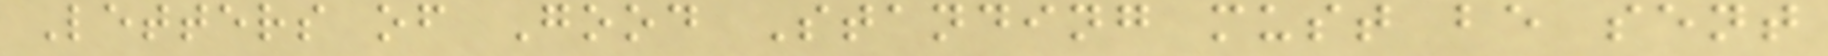Letters of Good Standing must be sent
